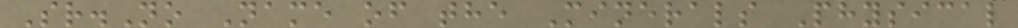Sr.No Name of the Minerals Physical
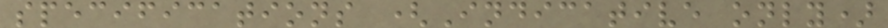specifications (Indicative only)
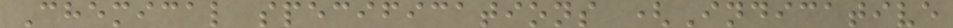Chemical specifications (Indicative
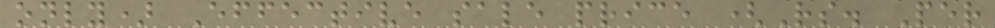only) Effective sale price (Rs. Per
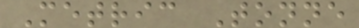Metric Tonne
